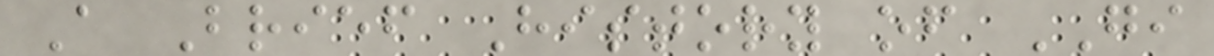A Brief History of GI
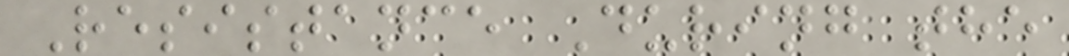Resistance During the
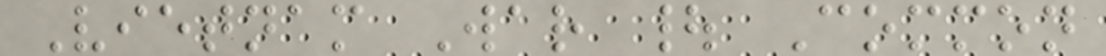Vietnam War | Common
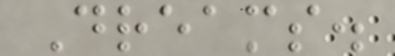Dreams.
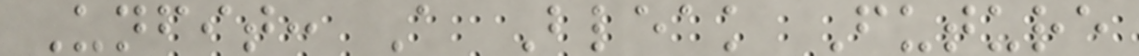Unfit: A Bleak Future
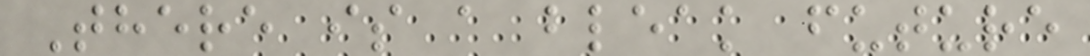There is a bleak future
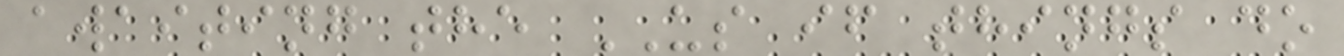awaiting the US if things do
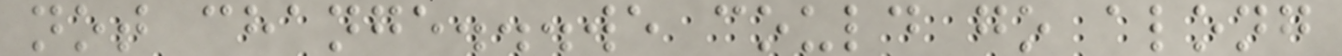not change...we could go along
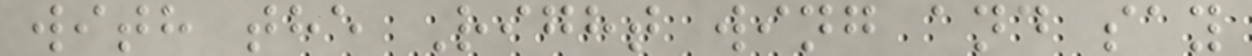with the Right wing and say
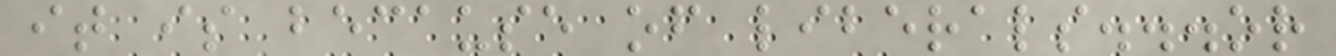it is because of liberals...or
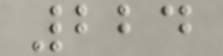224
